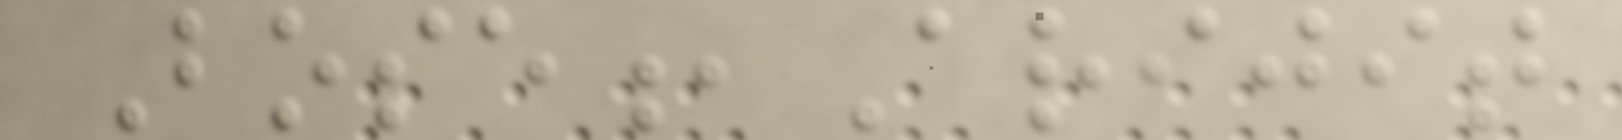Bose,Arijit
